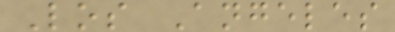Los Angeles
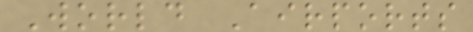World Airports
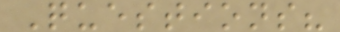Questions?
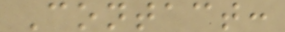Contact:
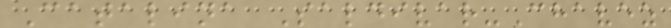Catalina Saldivar-Chavez
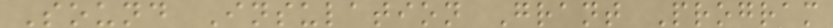Sound Insulation Grant Program
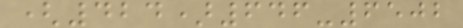(424)646-6502
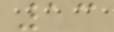13
